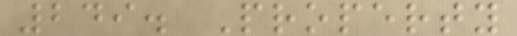249. Property
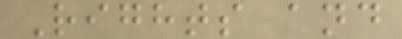Rights and
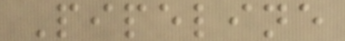Pipeline
